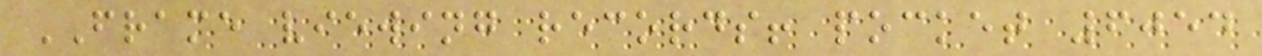FRAME viewing records! pocket 6054
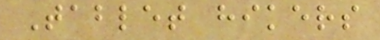Tablet hikers
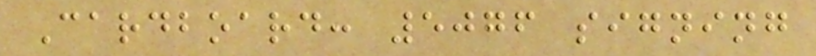Cardboard: 5076 signing
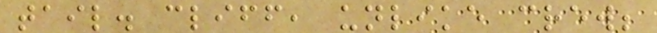tail. cliff, unlike crew;
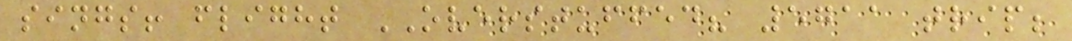sings! flight OVERSTUFFED? 5711 trip;
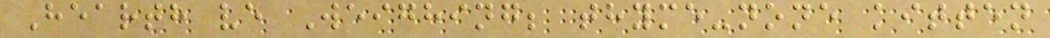Hearth ve Weighing; thyme-none kitten
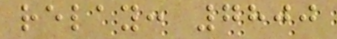relay: 7800
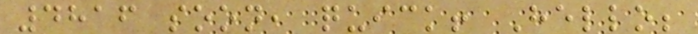4816 soon, quick! Hello;
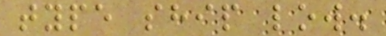type ship low.
